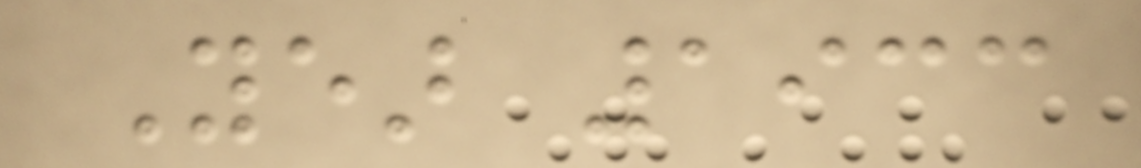Year 1933
